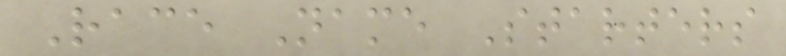Race Name Starters
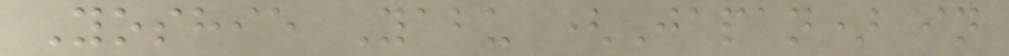Yoshie Yabu (Japan) in
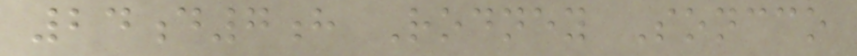24d7h Rodney Soncco
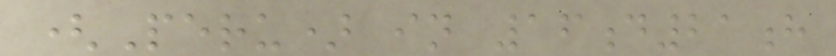(Peru) in 16d21h
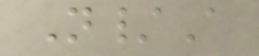N/A
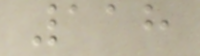118
